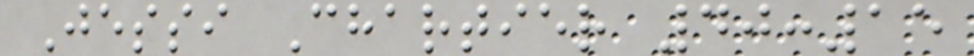Jessi Chartier 40:15
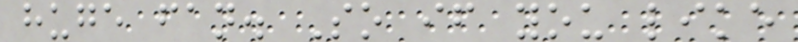huge fan. So if you like
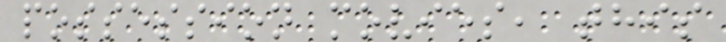possession movies, this
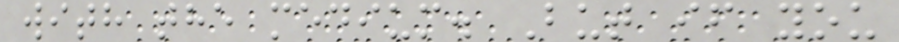with the medium. But if you
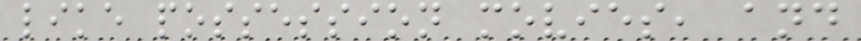like possession movies, and
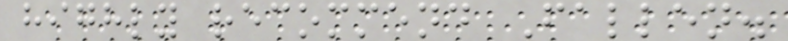highly recommend Fallen.
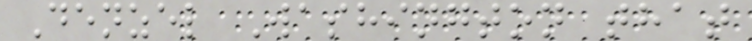Denzel Washington that
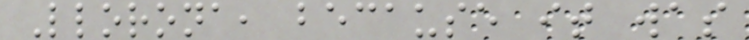Llorona, because it was
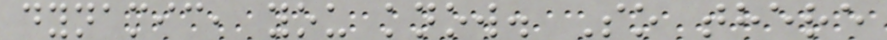dynamic, you know. So there
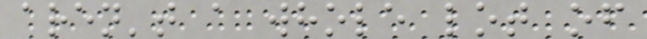aren't a whole lot of
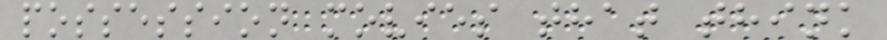possession movies that think
